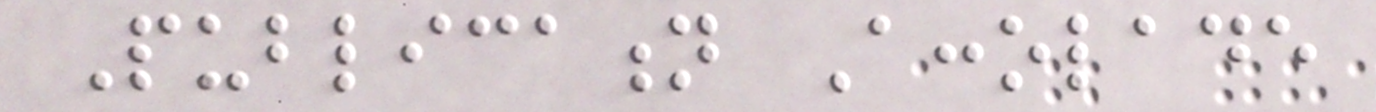Publication Accolade
